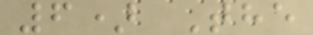6) The
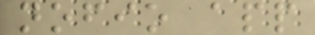nofio app
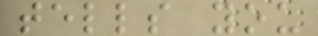tells you
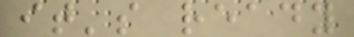it's ready
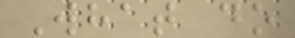What do
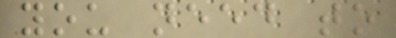you need to
